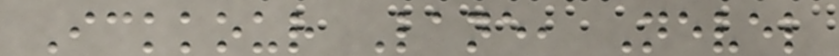Ickkour Lane, Nevel
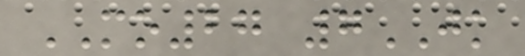MO27 7JK
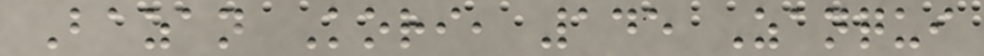Bazan Kori, 145 Zanqui
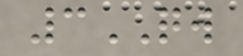3QW
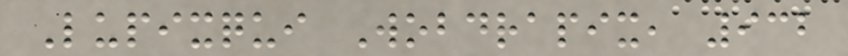Lupixqui Wobdrapix, 932
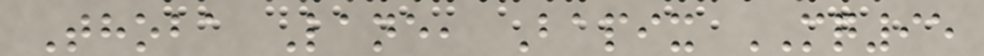Thoba Lane, Bapix MQ95
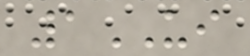1UI
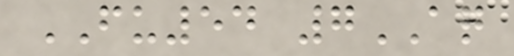FU54 7AQ
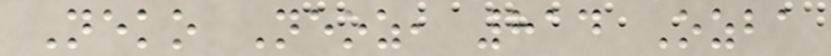Neko Neoz, 814 Ozba
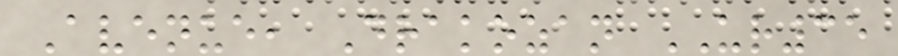Avenue, Drakozan UR35
